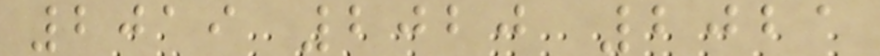2019 2020 2021
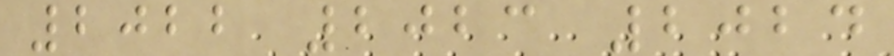2022 2023 2024
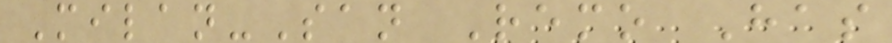Milan-San Remo Has
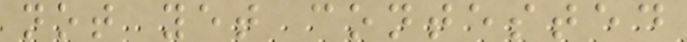not yet contested
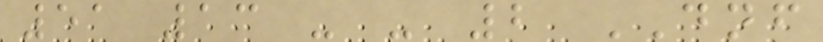51 13 - - 2 DNF
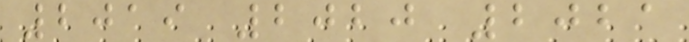2019 2020 2021
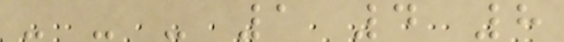- - - 1 4 8
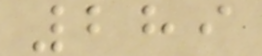289
